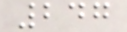247
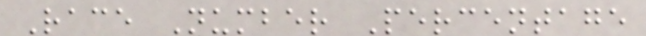Race Number Percentage
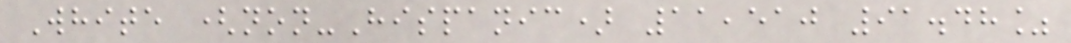White (non-Hispanic) 11,510 91.48%
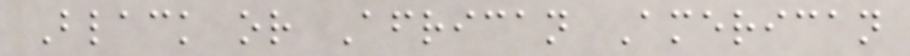Black or African American
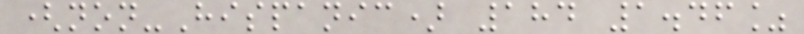(non-Hispanic) 184 1.46%
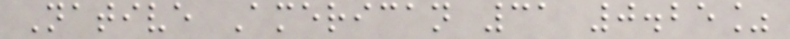Native American 31 0.25%
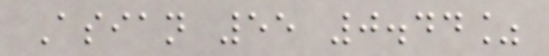Asian 55 0.44%
